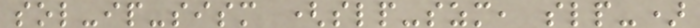sol-ip-sism (slp-szm, slp-)
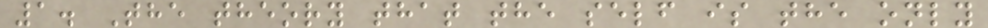1. The theory that the self is the only
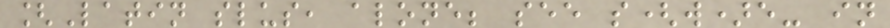[Latin slus, alone; see s(w)e- in
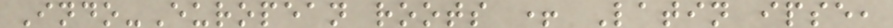Indo-European roots + Latin ipse,
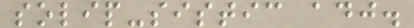solip-sistic adj.
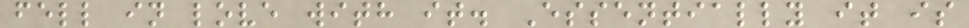fell in love with it. Essentially it is
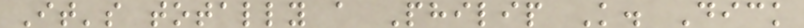It's totally a Philip K. Dick
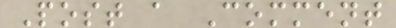Post a Comment
